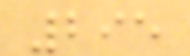295
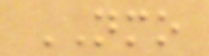NMO
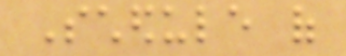Schedule of
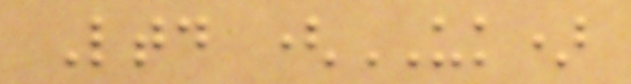Ltd (UK)
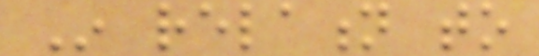In relation to
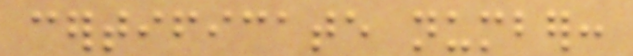certificate number:
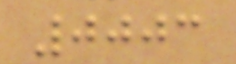0003
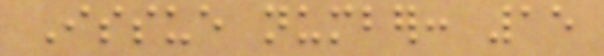Issue number: 15
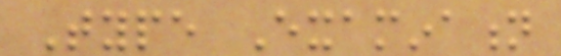Type Examination
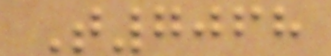T7068
